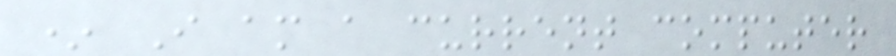* I am a current computer
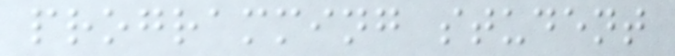programming student
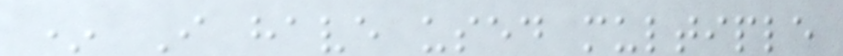* I have used multiple
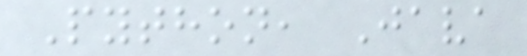Python, Java
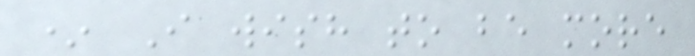* I wish to be more
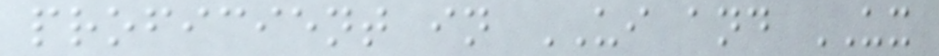proficient in UI and UX
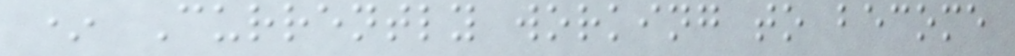* Currently working to become
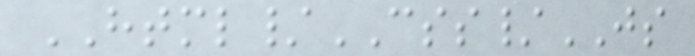HTML/CSS/JS
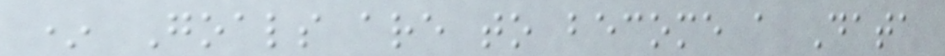* Goals are to become a Data
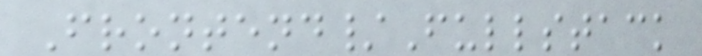Frontend/Fullstack
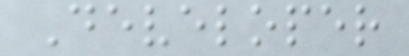Developer
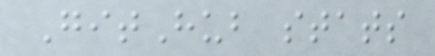GitHub stats
